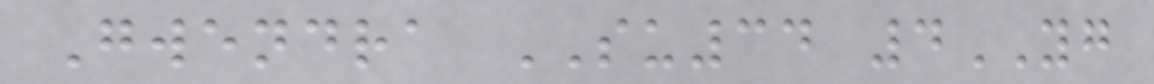Gwendra SU34 4YG
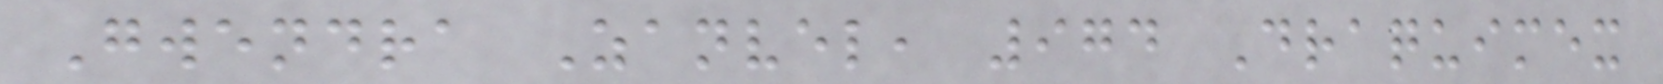Gwendra Zanvel, 974 Draquimex
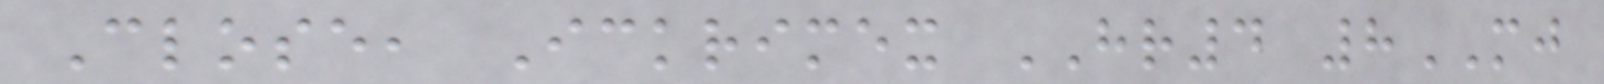Close, Ickrimex HR4 8MJ
